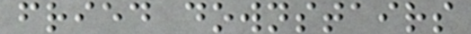fried downstairs
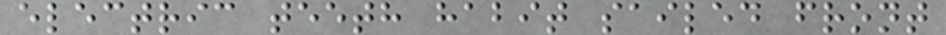electric teeth habit sailed front
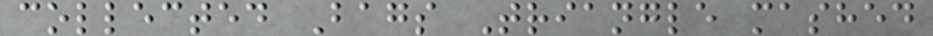collected Bags Triangle mashed
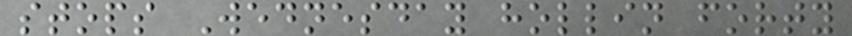stops Wednesday hollin forty
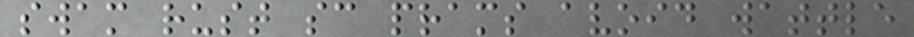swam rust sc prams avoid wattle
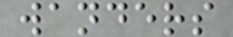wanders
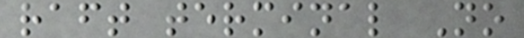raft terminal No
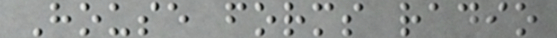House forms radio
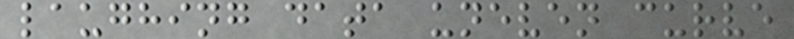laughing data uneven curve
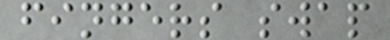fingers swap
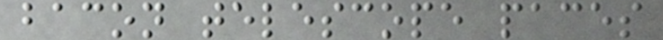bacon telescope paces
